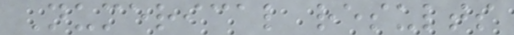Numerical results
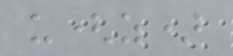u(z)
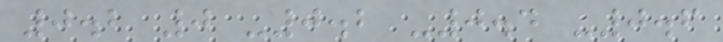0.2 0 -0.2 -0.4 -0.6
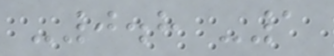-0.8 -1
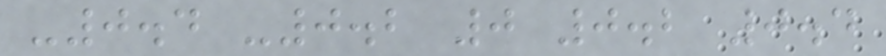-0.4 -0.2 0 0.2 0.4
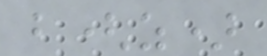b(z)
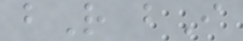bR bI
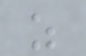z
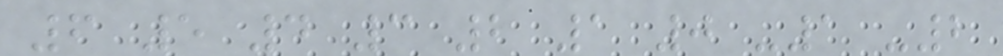6 5 4 3 2 1 0 -1 -2
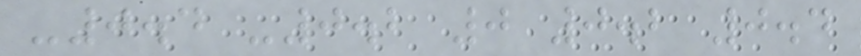-0.4 -0.2 0 0.2 0.4
